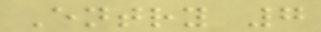Entry 7
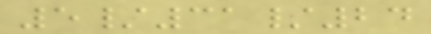5/31/24
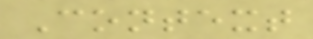Context
